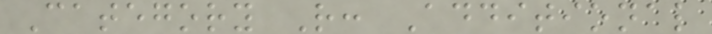Category R: Additional
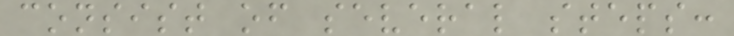consist of several steps:
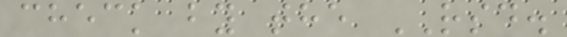check by the RSD.
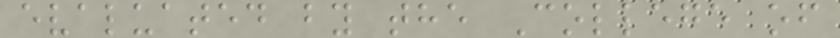evaluated by the College of
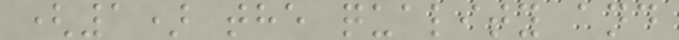(1) the quality and
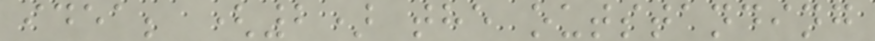idea; (2) the outstanding
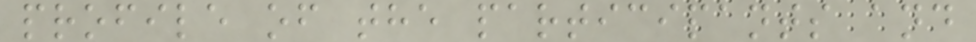profile of the participants and
